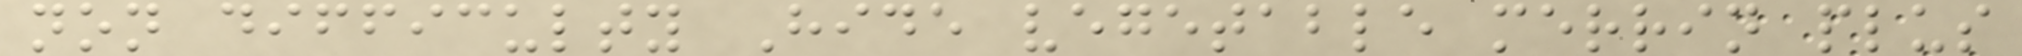non difficulty Hide vegetable merrin plus
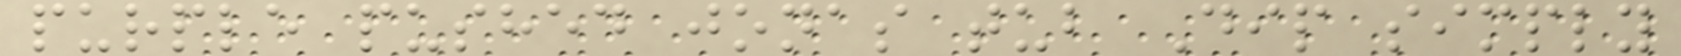purple pushed jonas tub Dip simply
